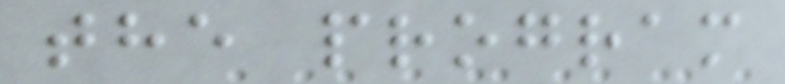the program
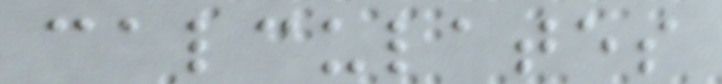calculates
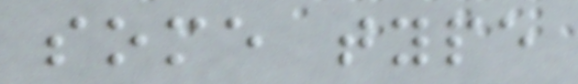some type
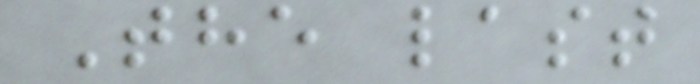The last
